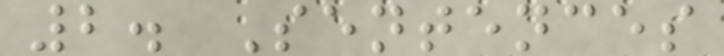2. Sentences
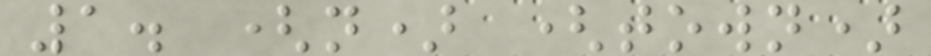1. (n) (town)
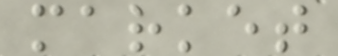market
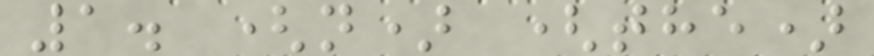1. (n) (the)
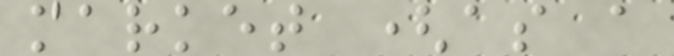market (as a
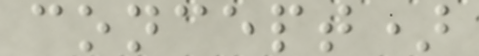concept)
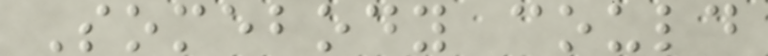Somebody could
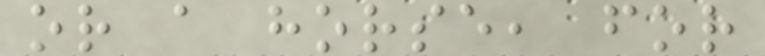or a horse, for
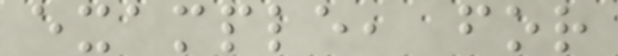example, for
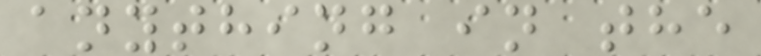anything in the
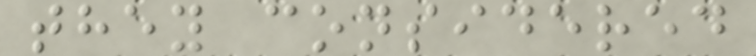they considered
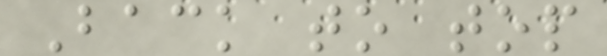Back to top
